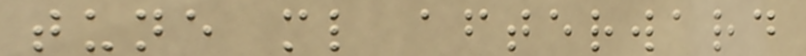tune ml afterward
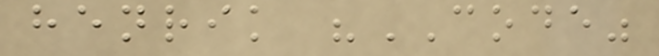henrik "CODE"
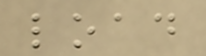load
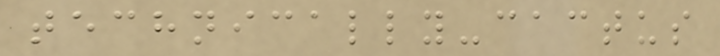technically-cactus
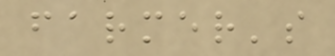farmer's
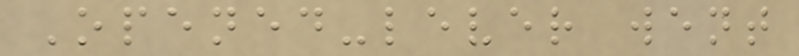Opened-lever went
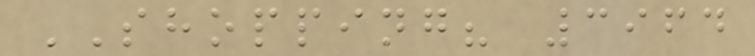SHOPPING? 3964
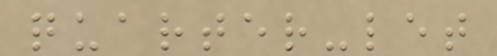quarter-let
